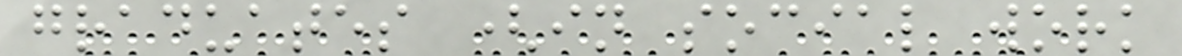graduates (in social work
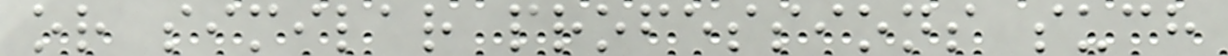or similar professions such
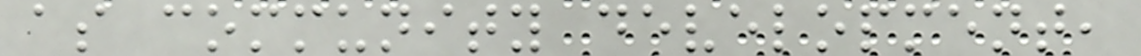as community development,
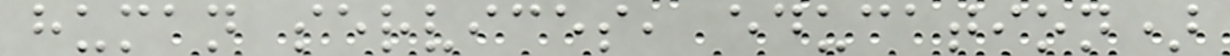human services, education)
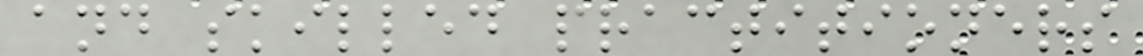and skilled practitioners
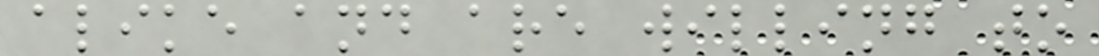alike and are willing to
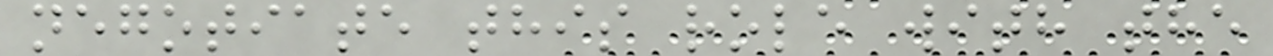negotiate this role with the
